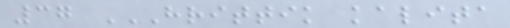37 HRITTIK KALITA
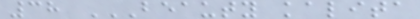38 BEAUTY KALITA
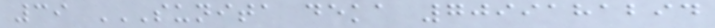39 SUNITA DEKA 7099181294
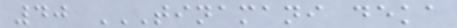40 TINAMANI DEKA
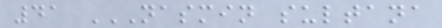41 NASMIN SULTANA
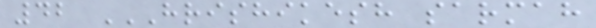42 HRISHIKESH SARMAH
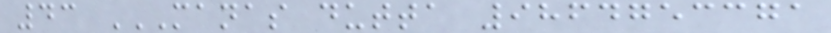43 MANAS DUTTA 9864753371
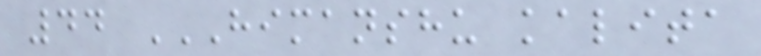44 HIMANSHU KALITA
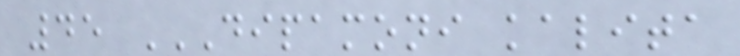45 DIPAMONI KALITA
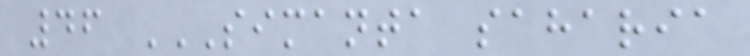46 SIMANTA SAHARIA
